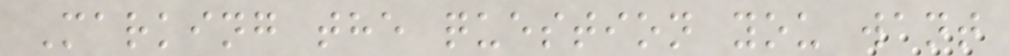Marking the question you want
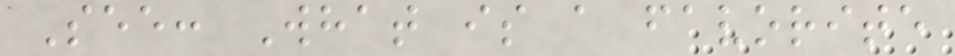See: What is a favorite
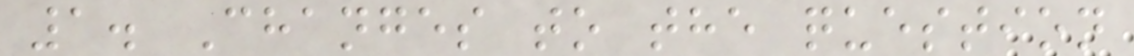1. Changes to the question
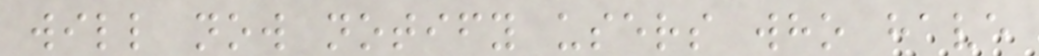will now notify users who have
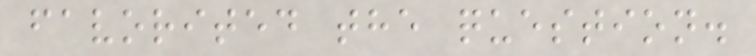favorited the question.
